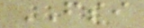FSI
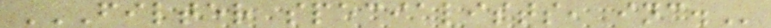FILTER SPECIALISTS, INC.
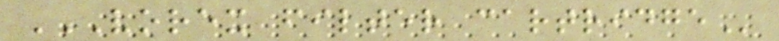VOREX FILTER CARTRIDGE
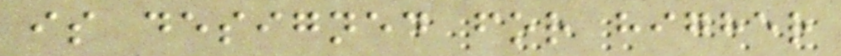is designed for higher
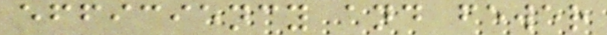efficiency and fewer
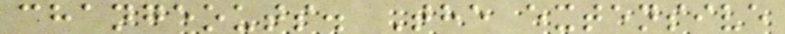changeouts. The extensive
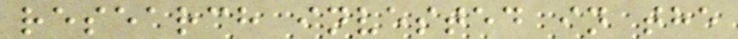research invested in the
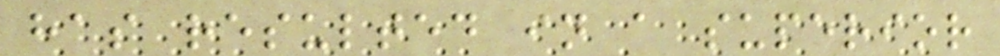has resulted in a superior
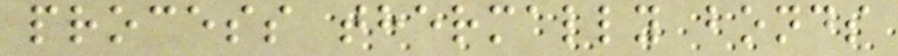process thermally bonds
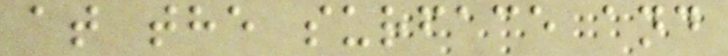at the surface and
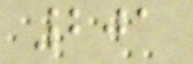201
